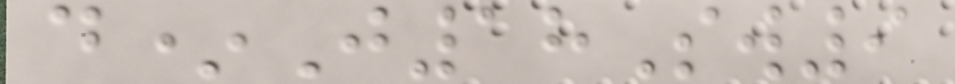d*J18Sw9
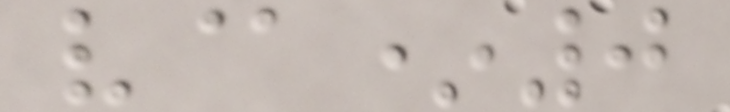v@*0
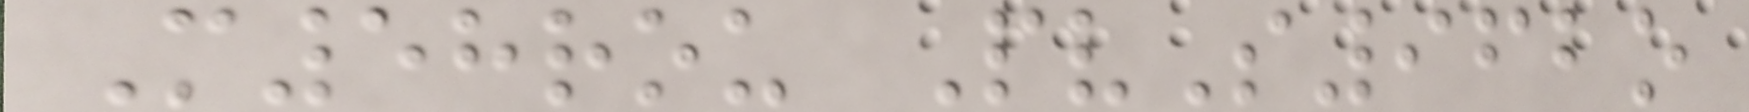M58rou PvS962o
